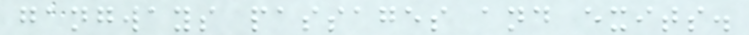gangways passages and exits.
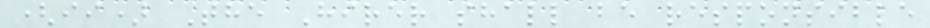(ii) The Hirer shall be responsible
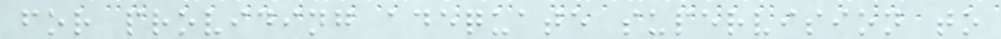for providing adequate supervision to
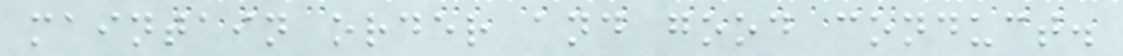maintain order and good conduct.
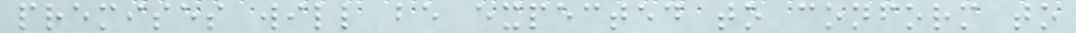premises will be expected to conform to
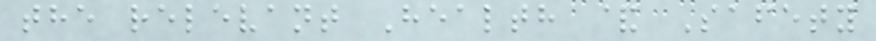the relevant Health & Safety
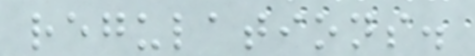regulations.
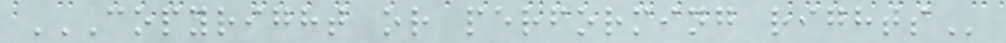COPYRIGHT OR PERFORMING RIGHTS
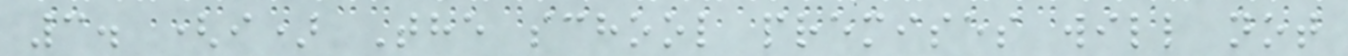3. (i) The school premises will not
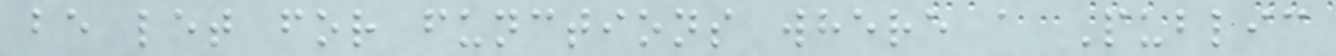be let for functions where a Public
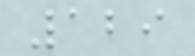129
